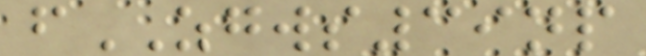fZGWS39np
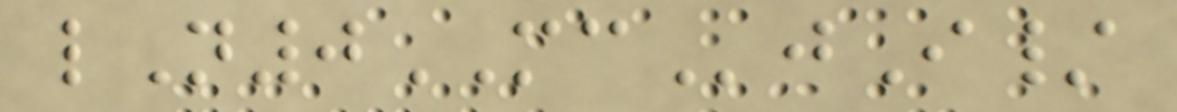lN0MCjI/
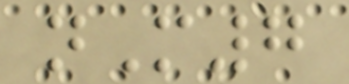nM7
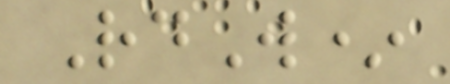RdW*
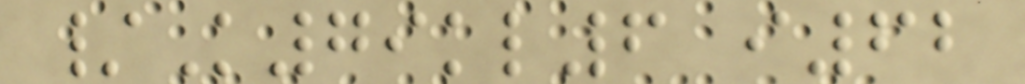/K79kl6 i62
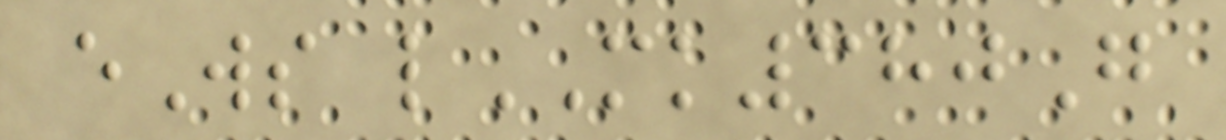eWs lMK380G
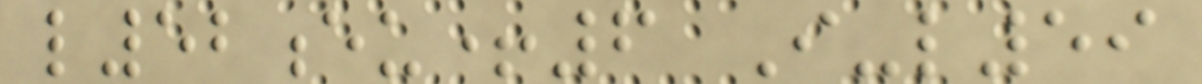l52eu+6 I-l59
